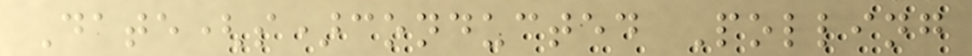Date(s)conducted Polling
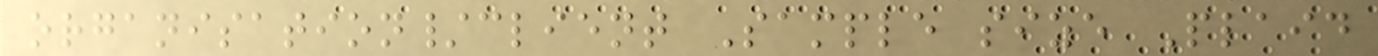organisation/client Sample size Plaid
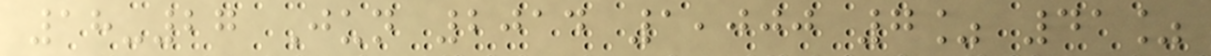18-27 Jun 2014 1,000 7% 41%
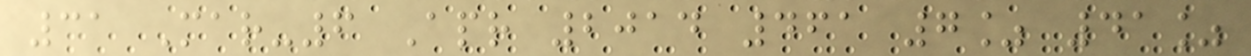31 Mar-6 Apr 2014 461 7% 41%
